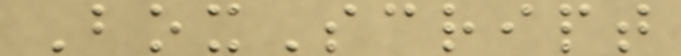BoxScript
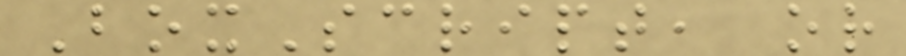BoxScript, or
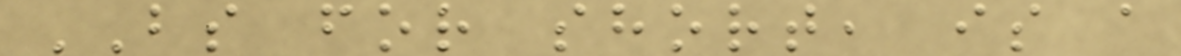BS for short, is a
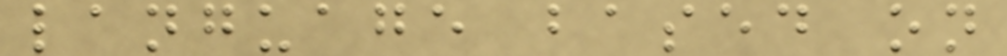language based on
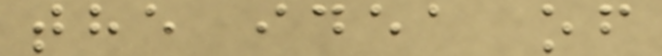the idea of
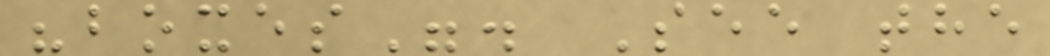"boxes". See the
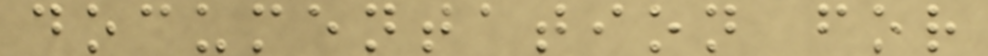documentation for
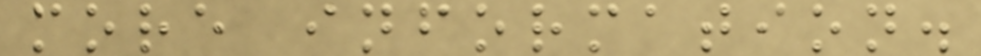more information.
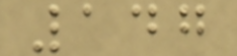147
